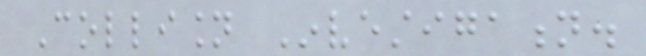Collision Investigation.
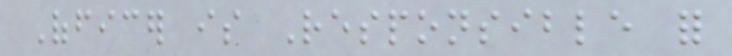Officer is Responsible for
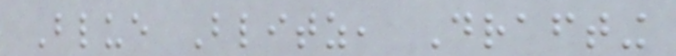Blue Blitz, Drafting
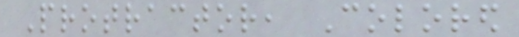Protractor, Colored
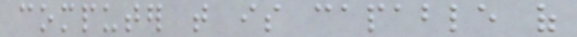computer that is capable of
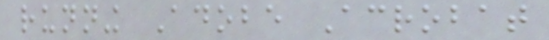running Adobe Acrobat
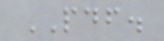PDF.
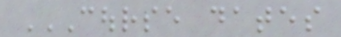COURSE DATES
